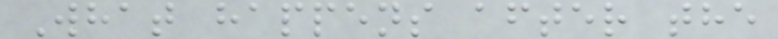What happens after the
